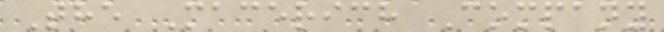The Macerich Company
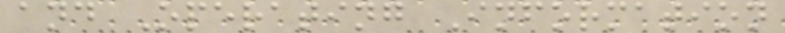and Operating Information
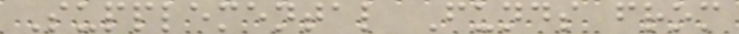Supplemental Funds from
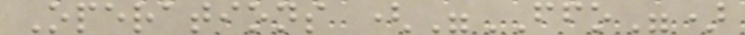Operations ("FFO")
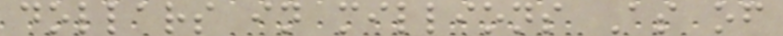dollars in millions As of
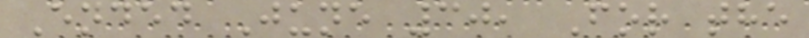Ended June 30, For the
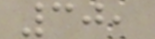30,
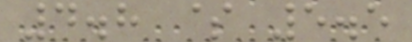4.8 $ 5.5
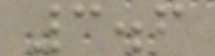3.6
